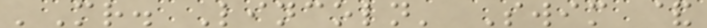'Mr. Lincoln' Swim &
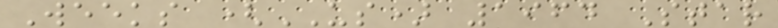Weeks (US) 1964 Star
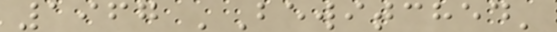1967 'Bewitched'
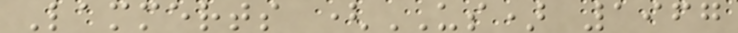Lammerts (US) 1967
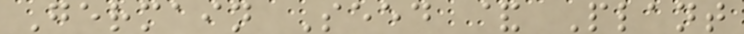Germain Seed & Plant
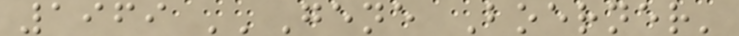1969 ''Gene Boerner'
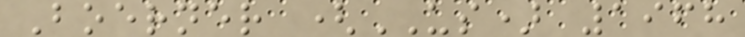Boerner (US) 1968
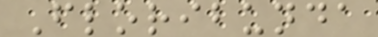Floribunda
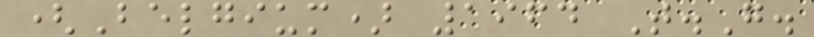(Belgium) 1964 T.G.
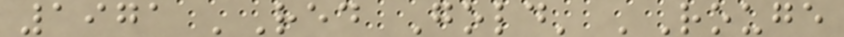1971 'Red Gold' 'Rouge
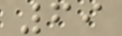69
